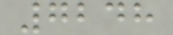7248
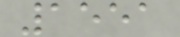1551
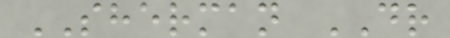SHERMAN DR
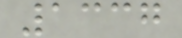1337
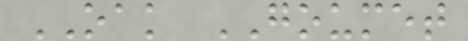OAK GOUMET
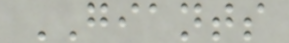GIANTS
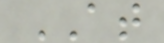AT
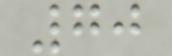70
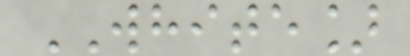WHITE]
